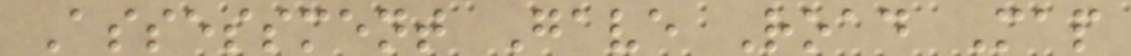Assessment Gave Road Map
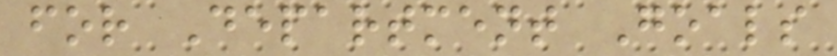for Department Goals
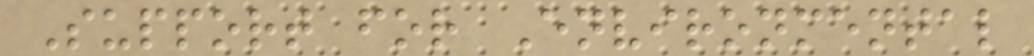Support for Environmental
